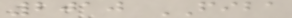2010 FIBA
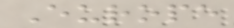Europe
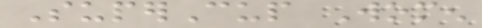SuperCup Women
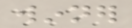winner
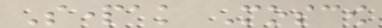Spartak Moscow
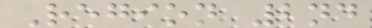Region 2nd
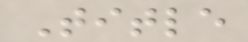Title
